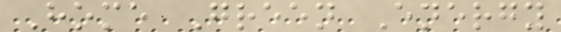Home Green Energy
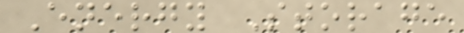Energy Storage
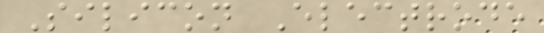Silicon Electrode
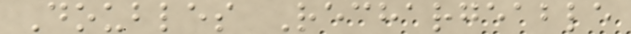Doubles Rechargeable
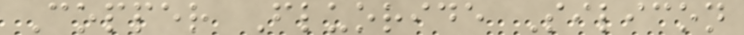Copper Fluoride Silicon
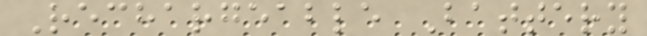Rechargeable Battery
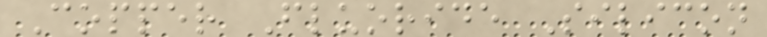Copper Fluoride Silicon
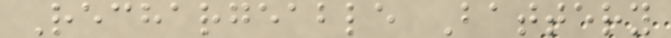Rechargeable Battery
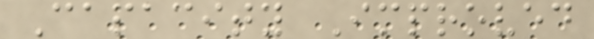Capacity Improved
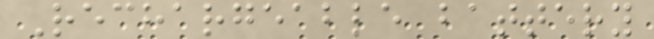Rechargeable battery
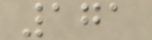171
